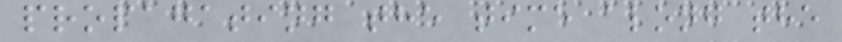propagating the time along the
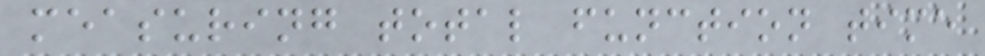measuring total function time
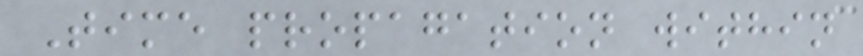Time propagation within
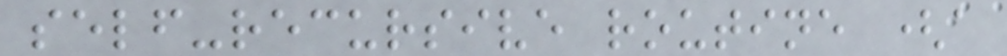self-recursive routine (a
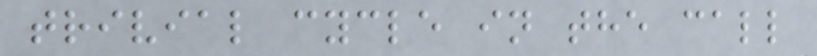trivial cycle in the call
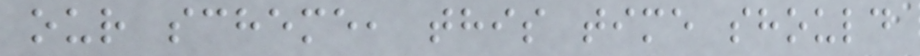our scheme, this time should
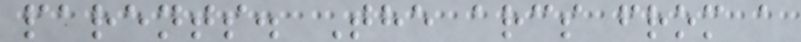parents. The arcs from a
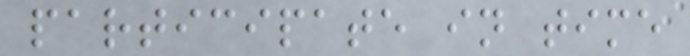participate in time
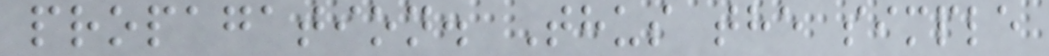propagation. Thus the simple
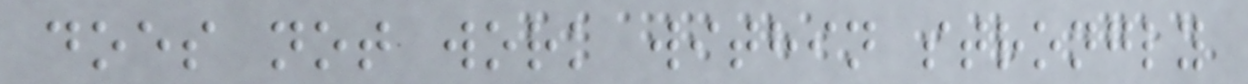does not work within strongly
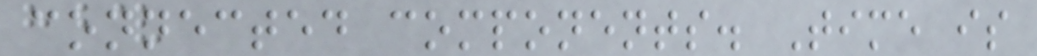connected components. Time is
